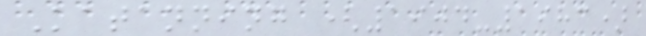Katanning (1904-1983)
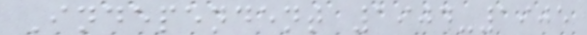Independent 1904-1905
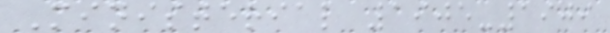Ministerial 1905-1909
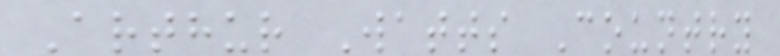Arthur Watts Country
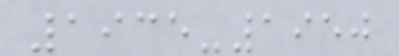1935-1950
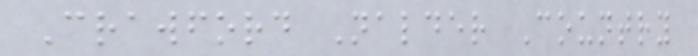Crawford Nalder Country
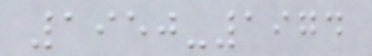1950-1974
